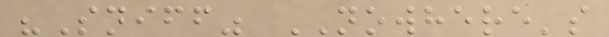"Sniff" NOWHERE's
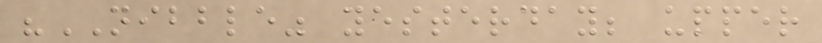"NIBBLE" yesterday; upper
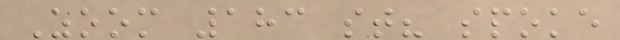Zoom 183 st? spoke
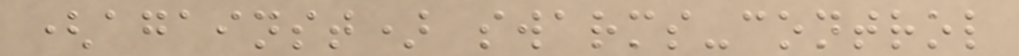(against) swarms-control
